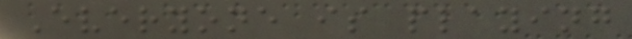Everyone is playing
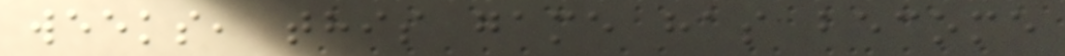weeks, this game has become
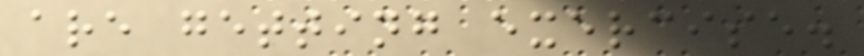are getting exercise.
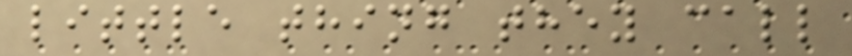little thing they call
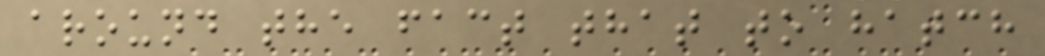around the fact that to hatch
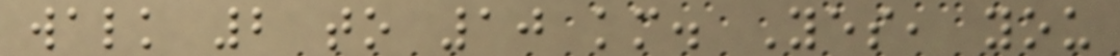walk 2 to 10 km. Yes, you
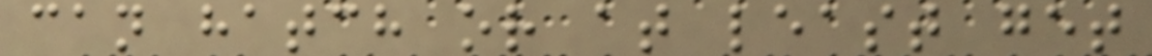can hatch or at least get
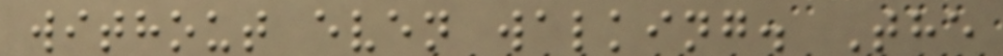without even walking. The
